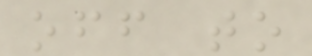off to
